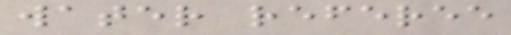water referee
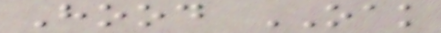Hood OAK
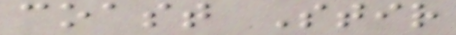coast Stir
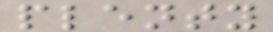plenty
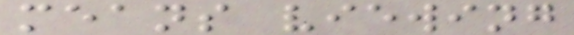means viewing
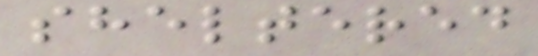sheltered
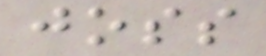joss
